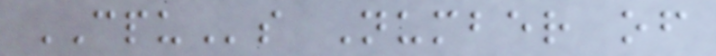CPUs Number of
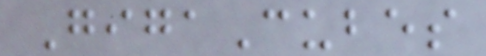GigaCubes
